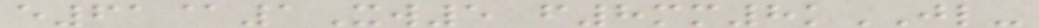e61@1Xw5 f8mm8kJL-
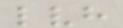lvh
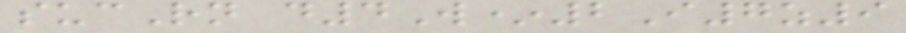sucRn d4W*2I7z9
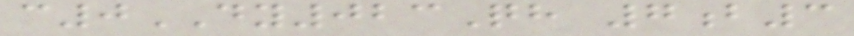c0DY023Qh 7b3
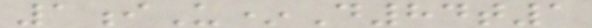1iU*D84t1
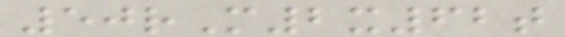50rM2x62t
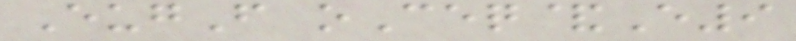EugF oCeq&E9
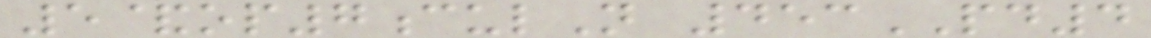5&op7culN 453PD4
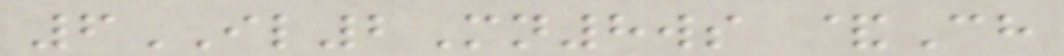6IL2Mn8ws &Ch
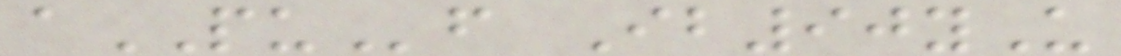aPUf Ib90yU
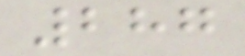287
